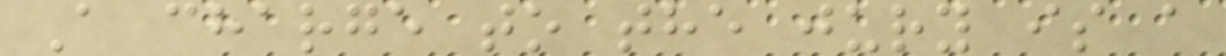A charge to the jury is a
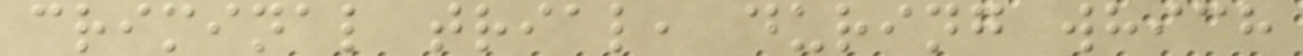criminal trial, during which
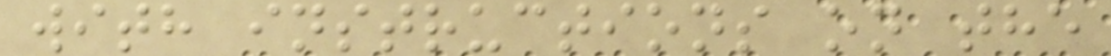with instructions on the
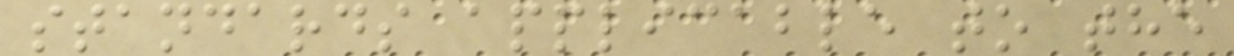standards applicable to the
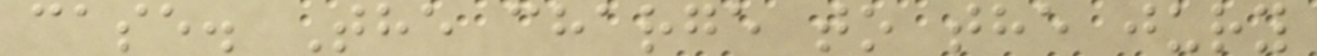case. The charge to the jury
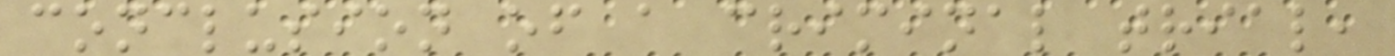conclusion of a criminal trial,
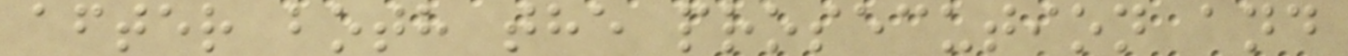after both the prosecution and
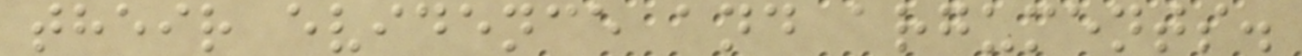their evidence and arguments.
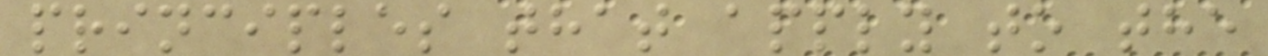principles that apply to the
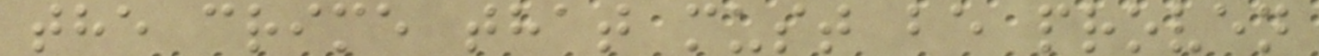the crime that must be proven
